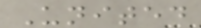United
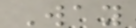Way
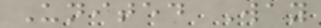United Way
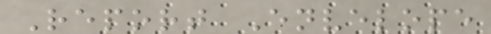Report Envelope
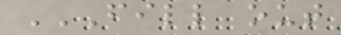FILL OUT
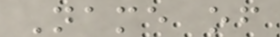Name of
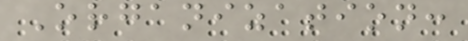Organization:
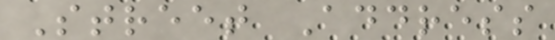Street Address
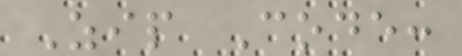Zip Code:
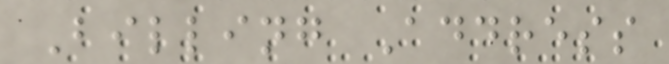Billing Address
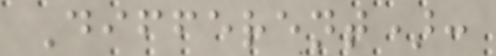Different):
